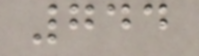744
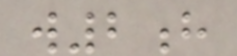w2h
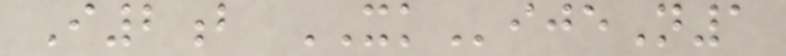I2b XKijeN1
